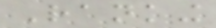Ranking
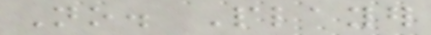No. Player
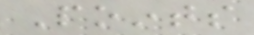Points
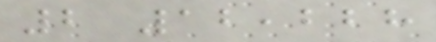2 12,228
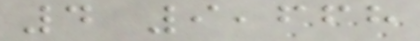4 9,668
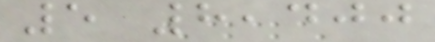5 8,400
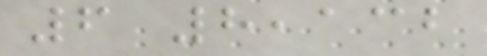6 8,132
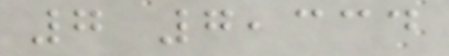7 7,334
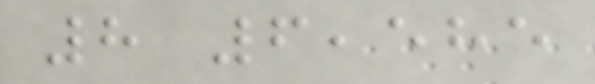8 6,585
